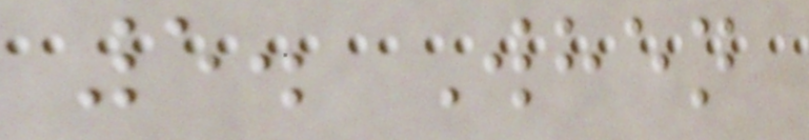5. When
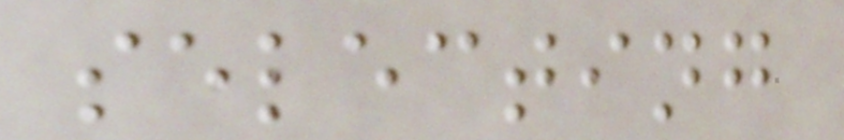selecting
